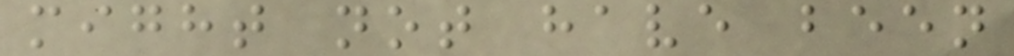might not have been
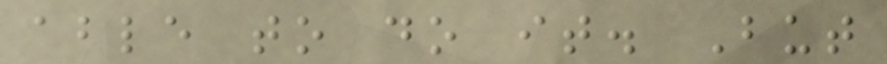able to do it. But
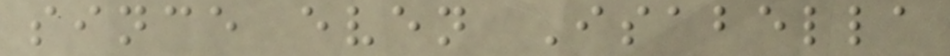since even Isabella
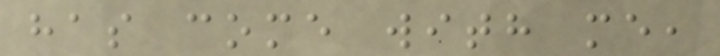has come with me,
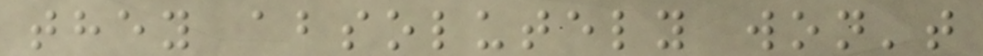they absolutely won't
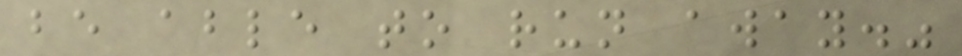be able to run away."
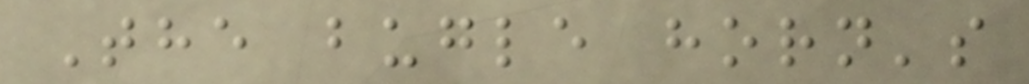The bugle horn's
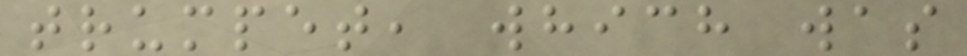trumpet, which was
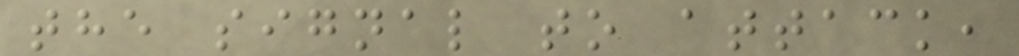the signal to attack,
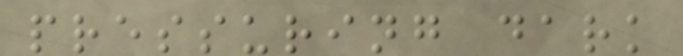pressuring dark
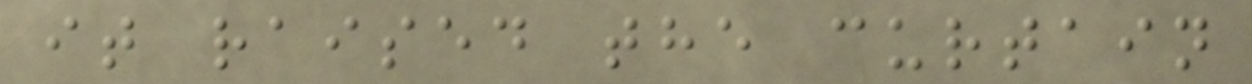it raised the curtain
